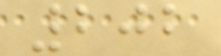202
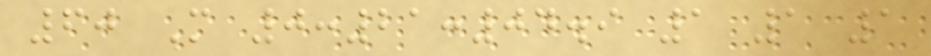60 M 0:21:04.9 1 1 1
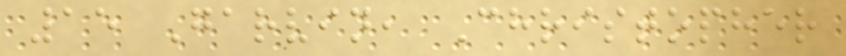15 Garvin, Christopher
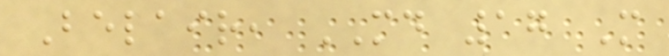Belair, MD 17 M
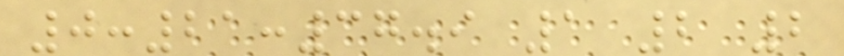0:21:37.9 1 2 2
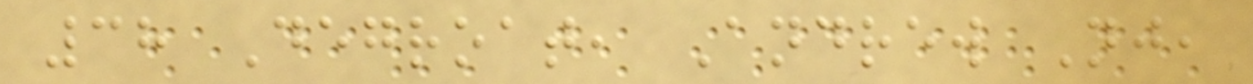38 Degroat, Andrew Nj,
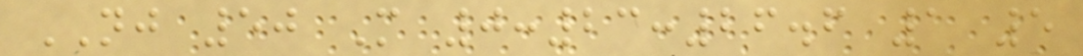NJ 50 M 0:23:26.6 1 5
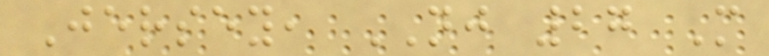Jersey, NJ 27 M
